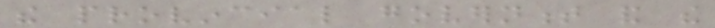the provincial government and the
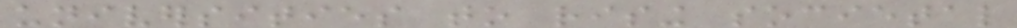universities to rising societal
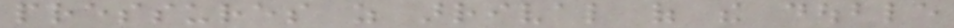pressures as arrival of the double
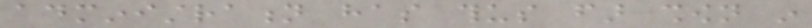administration has thus far shown in
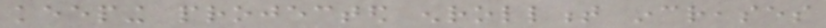keeping projected enrollment increases
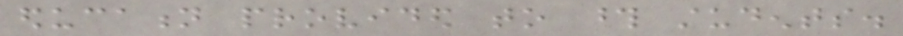education provided to those students.
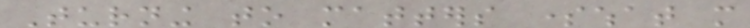Turning to matters somewhat more
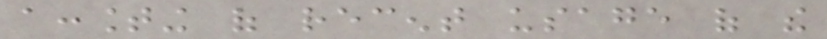accounting of recent usage of the
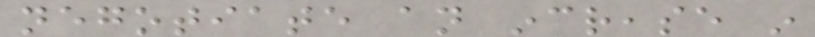negotiate an increase in
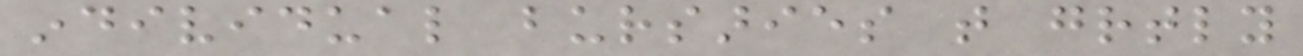individual bursaries that greatly
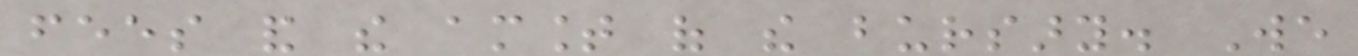fees and the amount of the bursary. We
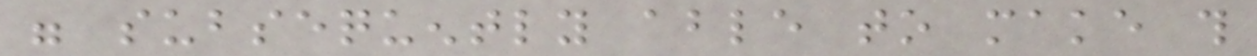were subsequently able to make this
